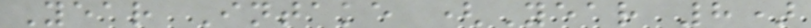Year Intake (Year 8)
